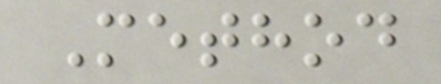Method
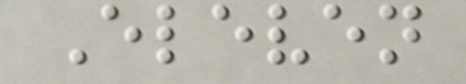Eleven
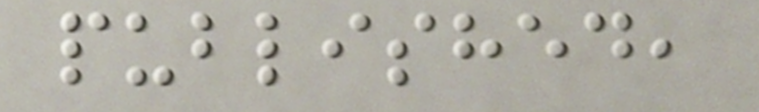published,
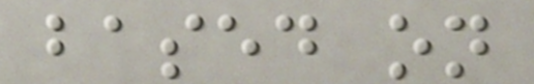based on
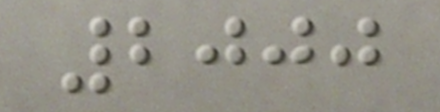2000
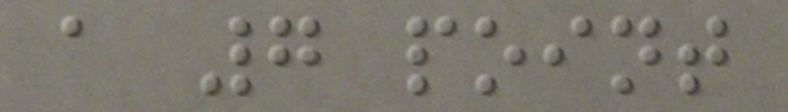a 7 point
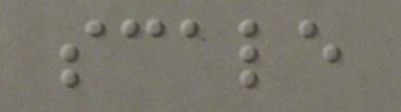scale
